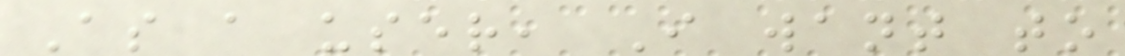As a user, I want to
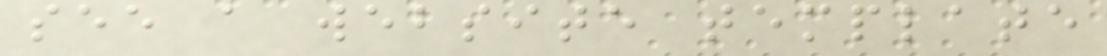see a website template
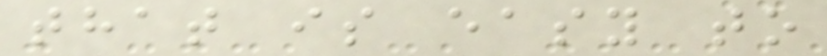that is easy to
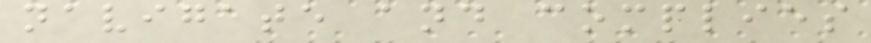navigate and complies
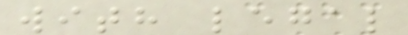with legal
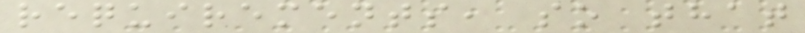requirements, so that
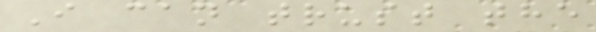I can trust the
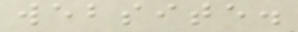website.
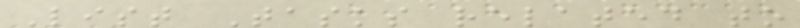List Tasks related to
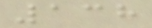138
